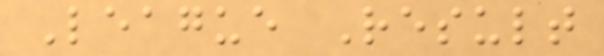League Result
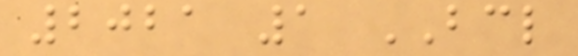2021 1 BCL
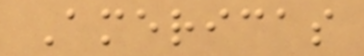Americas
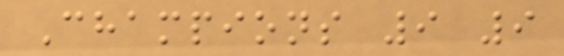Champions 9 9
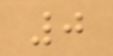0
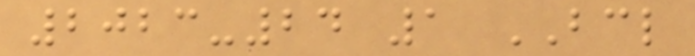2023-24 1 BCL
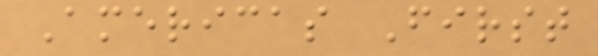Americas First
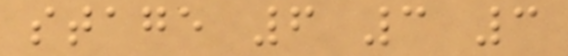stage 6 3 3
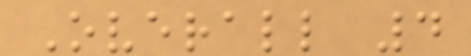Overall 4
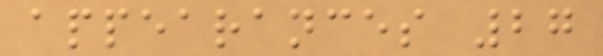appearances 27
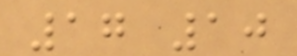17 10
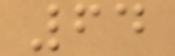64
